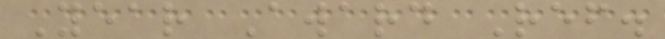Year Award Ref.
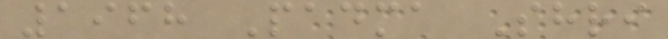1968 Padma Shri
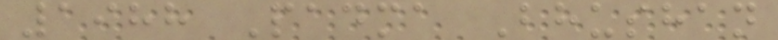1988 Padma Bhushan
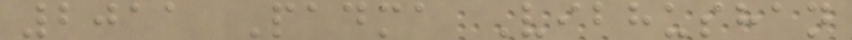2011 Padma Vibhushan
